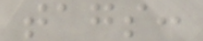tags:
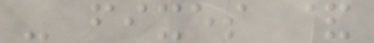- fixes &
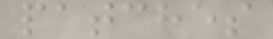patches
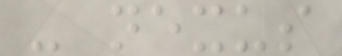- nexus
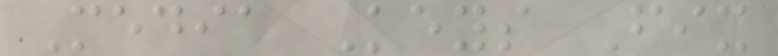Media Keys Fix
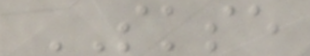SKSE
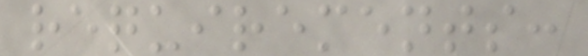requirements:
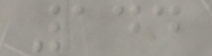144
